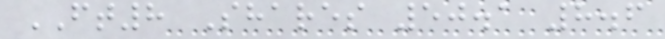FT8 Shares 50.1 8.6
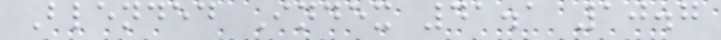Blended Index 41.1 10.7
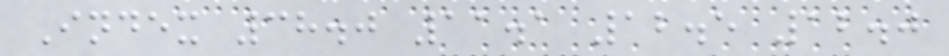Index 38.0 11.1 12.5 12.0
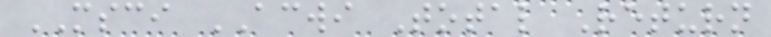MSCI ACWI Total Return
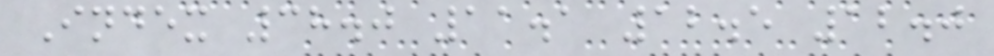Index 38.0 11.1 12.5 12.0
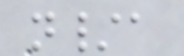n/a
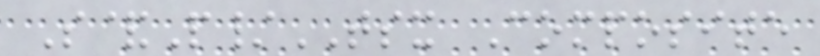S&P/TSX Composite
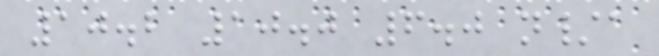10.2 10.0 6.0 n/a
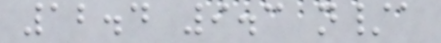12.4 9.3 n/a
